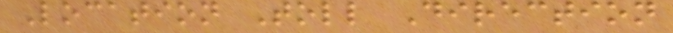Location Toll Direction
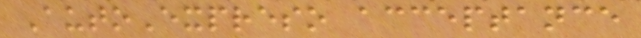AutoExpreso acceptance
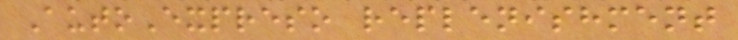AutoExpreso replenishment
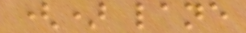() lane
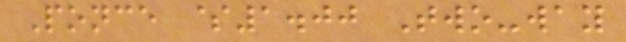Ponce $1.00 Two-way
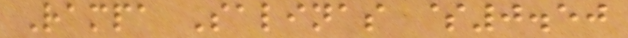Rampa Salinas $0.50
